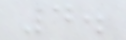4.
